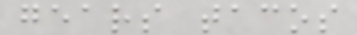gears tacos
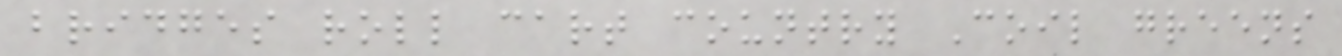bridges roll cart country Coil greens
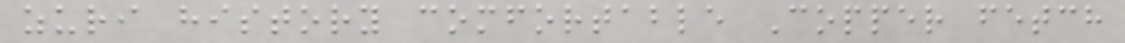zuri history comfortable Copper fetch
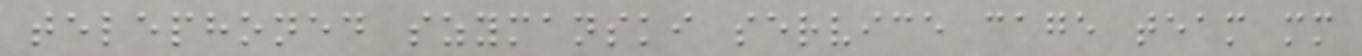telephoned szymanski service cage team mm
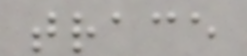trace
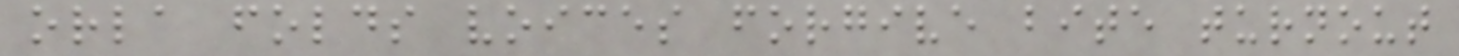orla folds voices forgive bite turnout
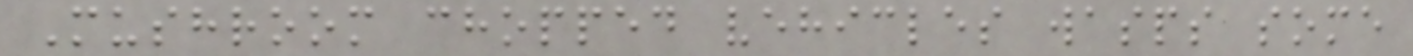Mushroom chopped vehicles wasps some
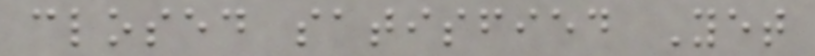closed satisfied Yet
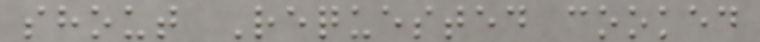shout Requested cooked
